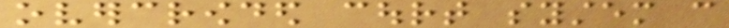overcrowded court system can
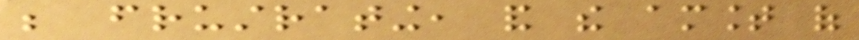be frustrating, and the amount of
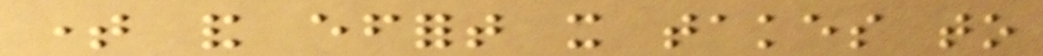time and effort it takes to
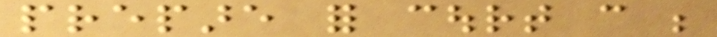prepare for court can be
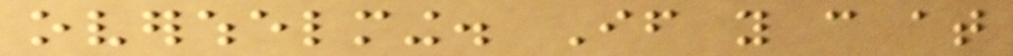overwhelming. If you can at
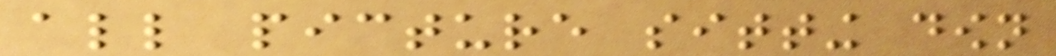all picture sitting down
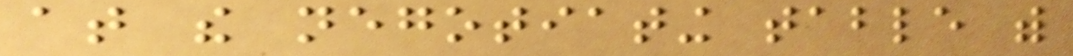at the negotiating table with
